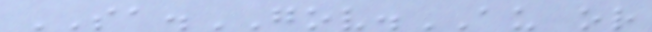SA.GOV.AU or
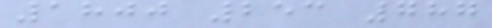1800 253 787
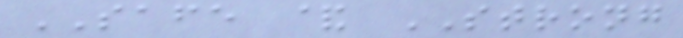SAFE & STRONG
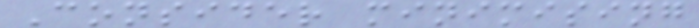Consider minimising
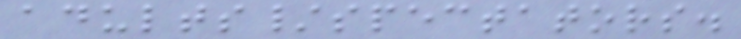adults/spectators.
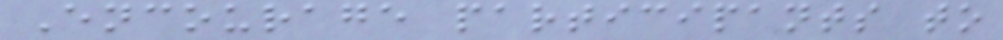Encourage participants to
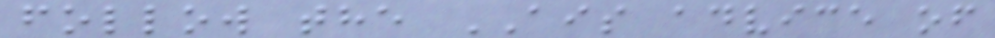follow the AIS advice of
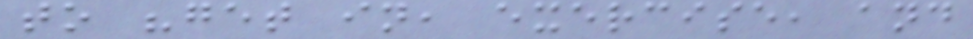to "get in, exercise, and
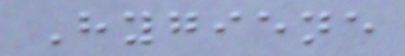Hygiene
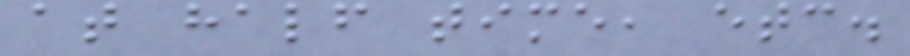at half time, etc.
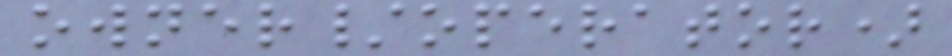owner/operator)
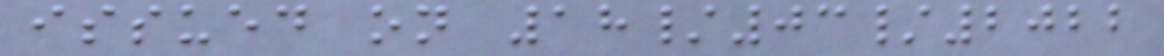issued on 18/03/2022
